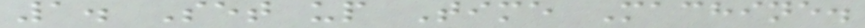1. Set up Time Machine.
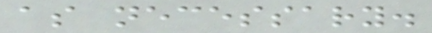as necessary.
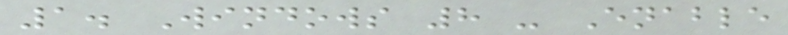1. Windows 8 - Enable
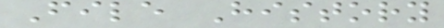File History
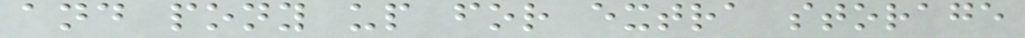and pony up for extra storage
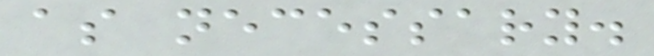as necessary.
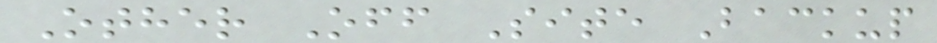Other Off Site Backup
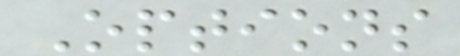Options
